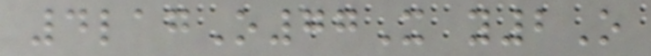4lagO77X y2O
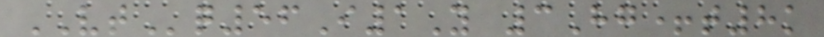VTq56I1Y 3Hg+t8k
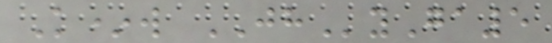K*w JHyGa5
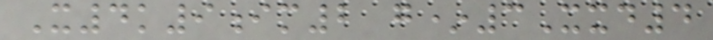X4k9im2 g*3Xxd4
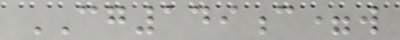CG149c=w
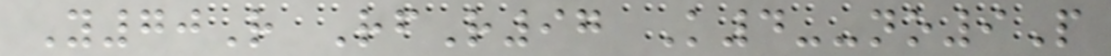Y70R RfR97 K4--no9P
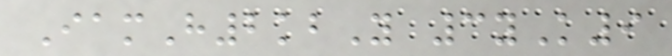IamH2kbY 3yK9
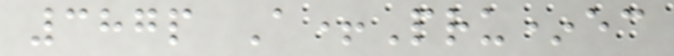387p A+Pru*ec
